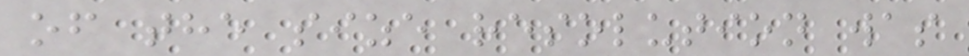of the size resolution was
